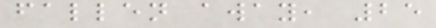fallen away, 25
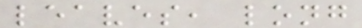leaves, long
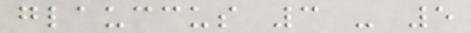glauccus 3 - 5
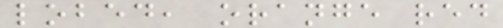lobed, orange red
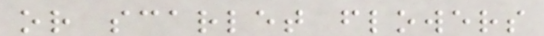or scarlet flowers
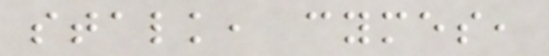stalk, cymes,
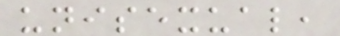unisexual,
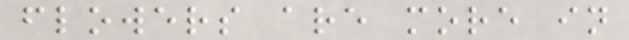flowers are more in
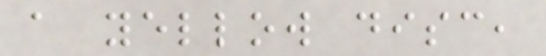a yellow disc,
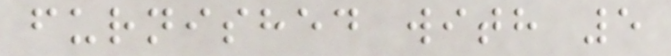furnished with 5
